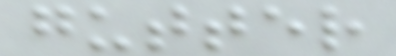gutter
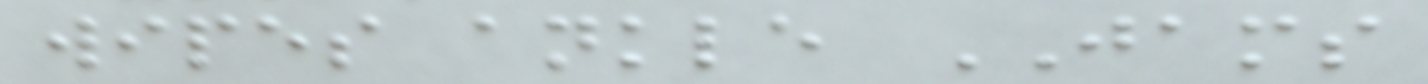wipes ankle JAMS
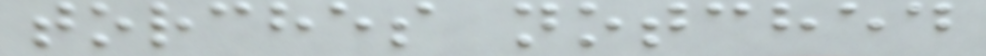torches notched
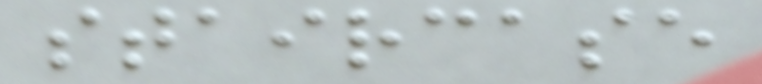staircase
